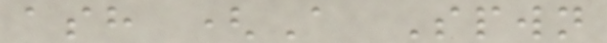ash (A Spwn
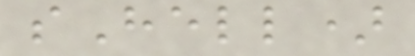sHell)
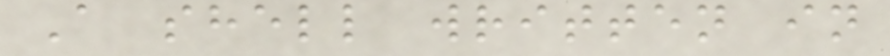A shell written in
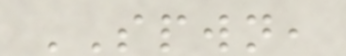SPWN,
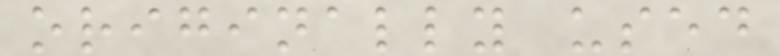originally used
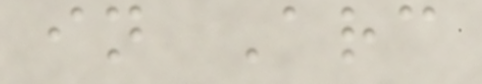in Arc
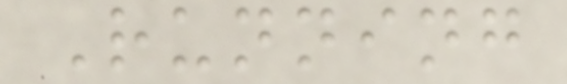Running
